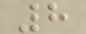8
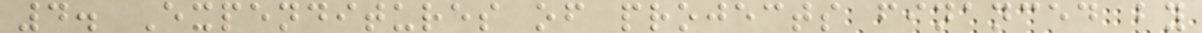4. Expenditures of projects financed by
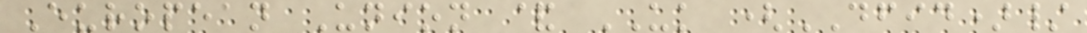European Union & UK (DFID)/
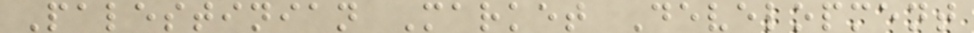Palestinian Market Development
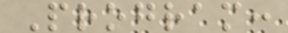Program:
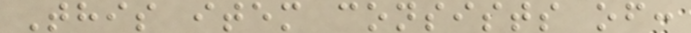This item consists of:
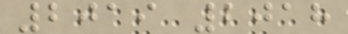2019 2018
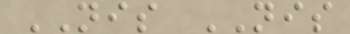NIS NIS
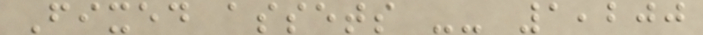Fixed assets -- 1,200
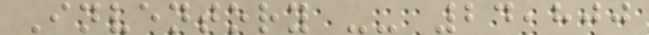Inventory -- 24,800
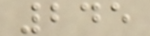245
